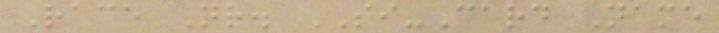Race Nr. SI-Card Name
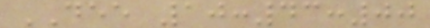DEE 10:43:00
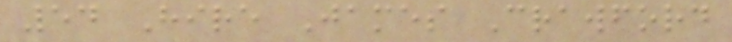54 Hire James Crawford
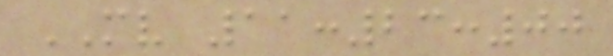MV 11:23:00
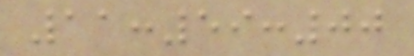11:59:00
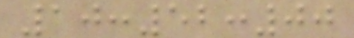10:52:00
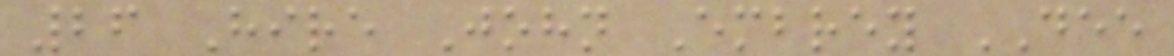26 Hire John Embrey DEE
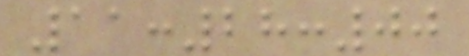11:28:00
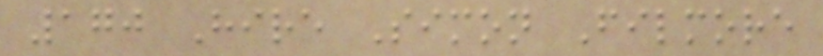170 Hire Simon Filmore
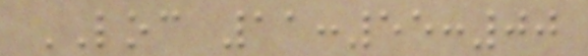LOC 11:55:00
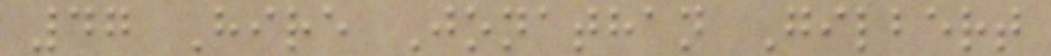47 Hire Jonathan Gilbert
